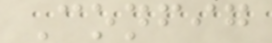Config
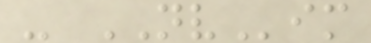- NVim
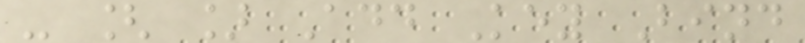- [ ] Add Key Bind
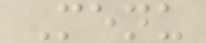Menu
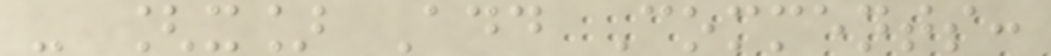- [x] Add Comments:
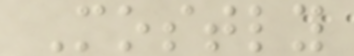Mostly
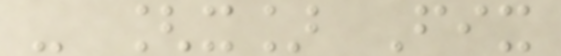- [x] Fix
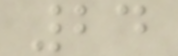24
